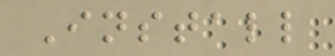Install
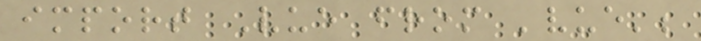import Vue from 'vue';
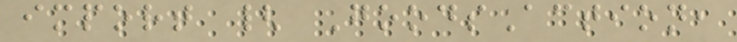import { GoodsAction,
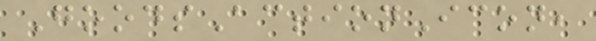GoodsActionIcon,
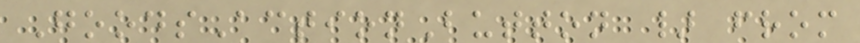GoodsActionButton } from
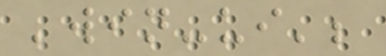'win-ui';
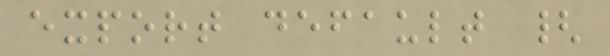export default {
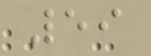59
